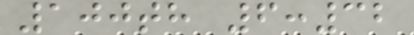100th 6:32
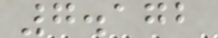7.172
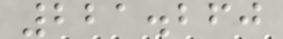221.260
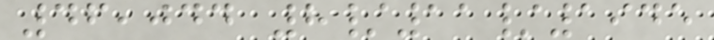46,044 8/11/1945
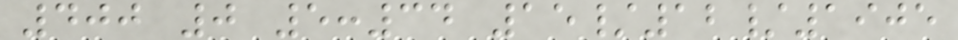400 0 5:34 15/12/1905
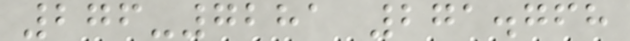276-7281 271.768
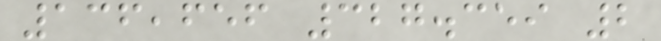136,656 327.359 2
